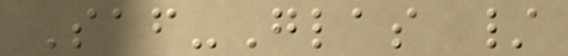Saf-Glas /
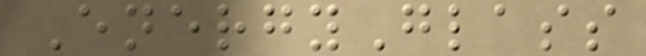EnergyGlass
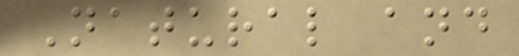Natural and
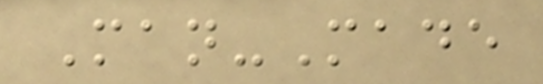Man-Made
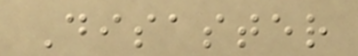Disaster
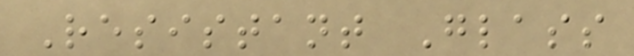Resistant Glass
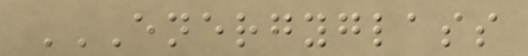ENERGYGLASS
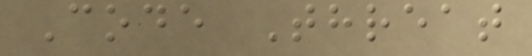Code Threat
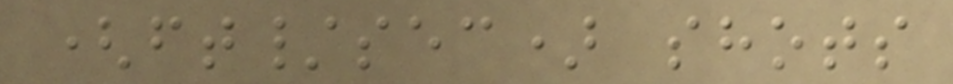(ft/sec) shots
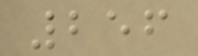256
